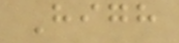High
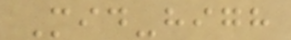Mid-high
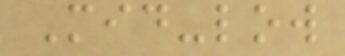Mid-low
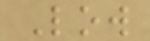Low
